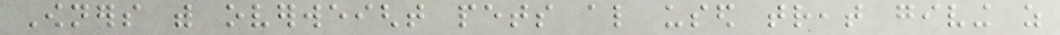Owners with overweight pets also used treat giving as
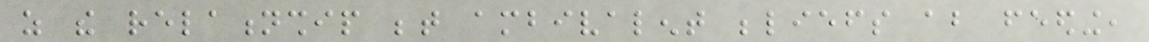as the relationship between ambivalent beliefs about feeding,
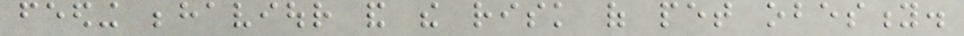feeding behaviour and the risk of pet obesity.
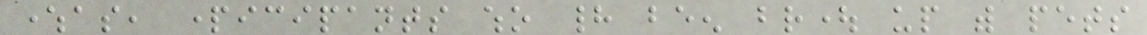whereas, participants who had been brought up with pets
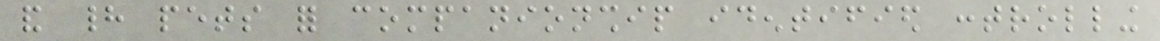and had pets for companionship identified controlling
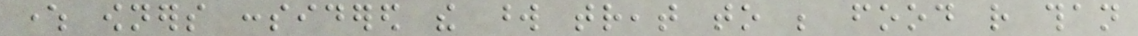where owners considered the word treat to be food rather than
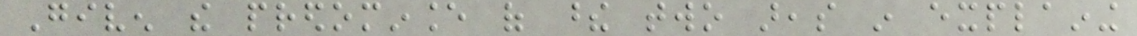Given the predominance of these two areas in explaining
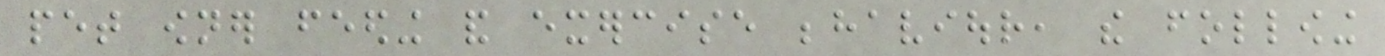pet owner feeding and exercise behaviour, the following
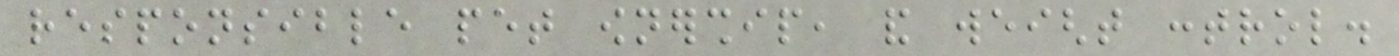responsible pet ownership, and weight control.
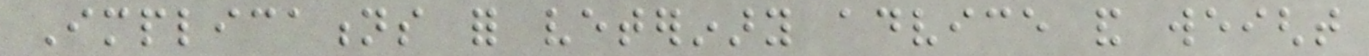Implications for veterinary advice and weight
